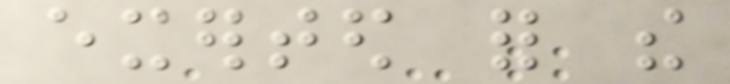exerted for the
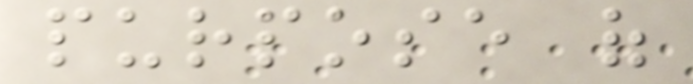purpose of
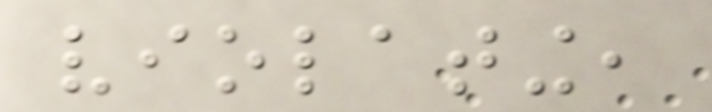violating,
